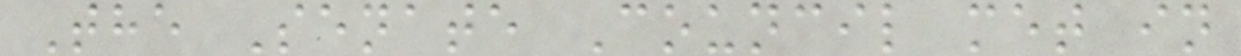The Senate Council met in
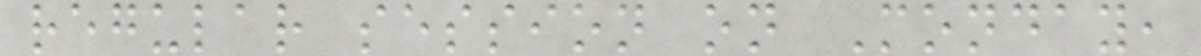regular session on Monday,
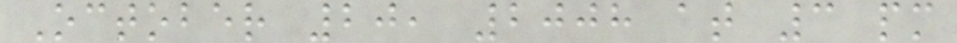October 20, 2008 at 3 pm
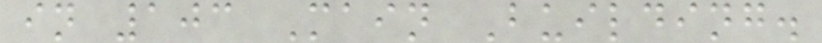in 103 Main Building.
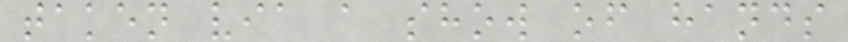taken via a show of hands
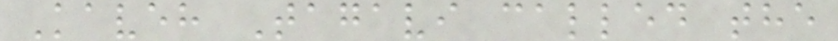Kaveh Tagavi called the
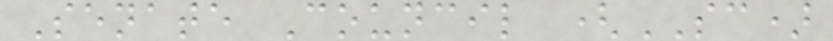Senate Council (SC)
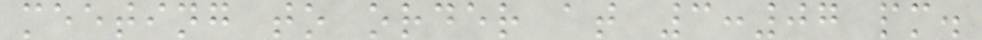meeting to order at 3:07 pm.
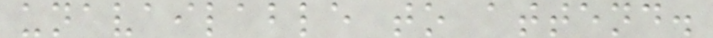unavailable to attend.
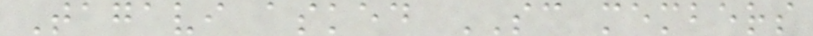Tagavi asked SC members
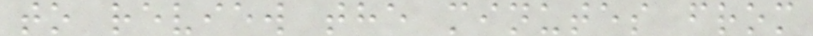to review the minutes from
